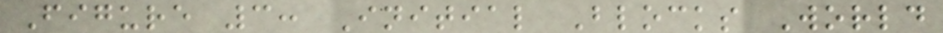Figure 3: Initial Blocks World
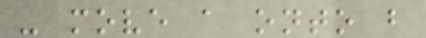- move a onto b
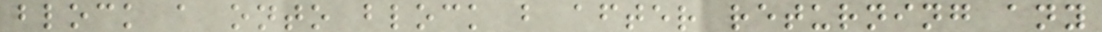block a onto block b after returning any
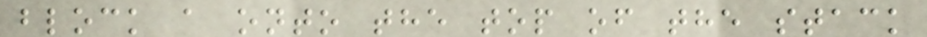block a onto the top of the stack
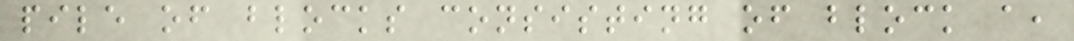pile of blocks consisting of block a,
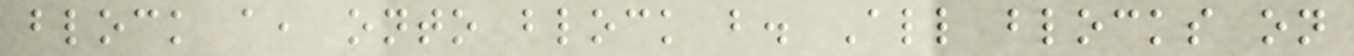block a, onto block b. All blocks on
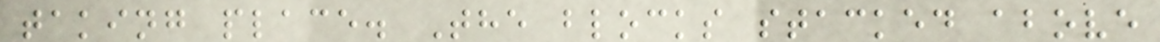taking place. The blocks stacked above
